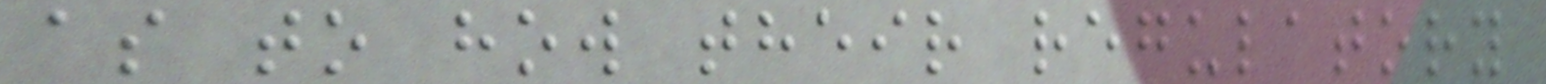as to how their regulatory
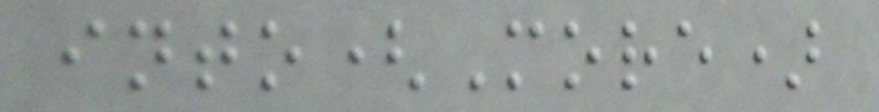into(More)
